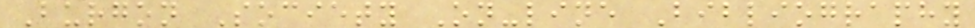Burgon Society On-line Bibliography
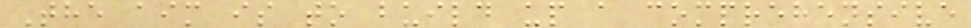The aim is to build up a comprehensive
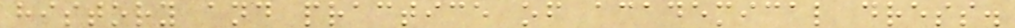history and practice of academical dress.
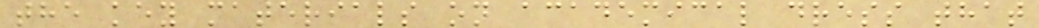the key materials on academical dress that
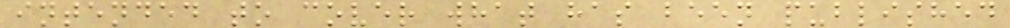intended to cover what has been published
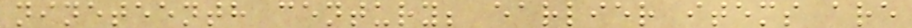nineteenth century; earlier items are
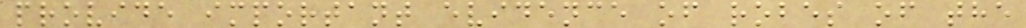provide important evidence of robes of the
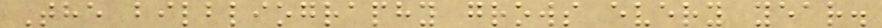The bilbliography grows every year.
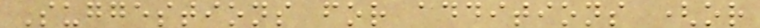Suggestions for additions (or
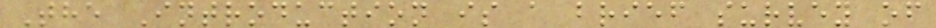The Introduction is a brief survey of
